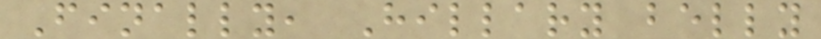Finally, Hillary belly
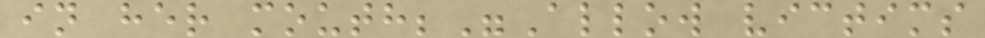in her mouth;"Allow victims
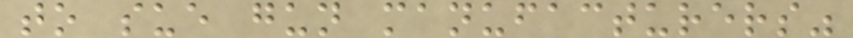to sue gun manufacturers"
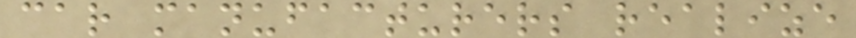car manufacturers realize
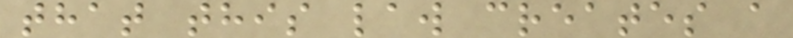that this law creates a
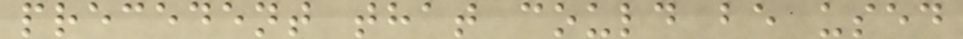precedent that could be used
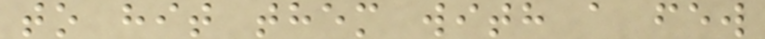to hit them with a few
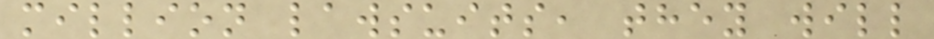million lawsuits, they will
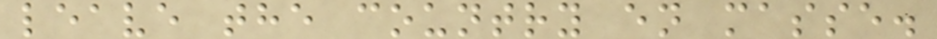leave the country en masse.
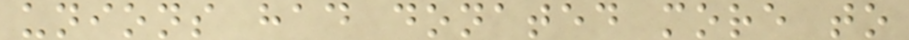unions had donated more to
